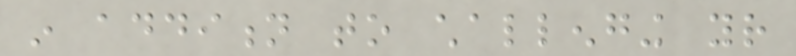in addition to challenging your
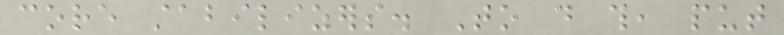core stabilizers. To do this, put
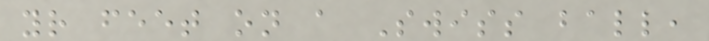your feet on a Swiss ball,
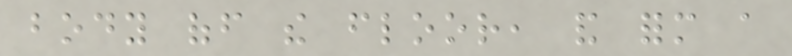body off the floor, and form a
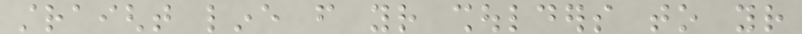straight line from your shoulders to your
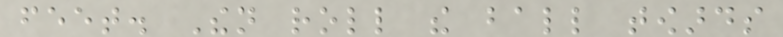feet. Then roll the ball towards
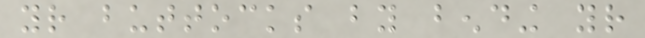your buttocks by bending your
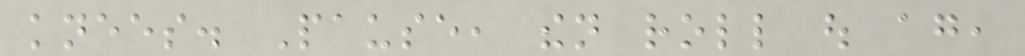knees. Pause, then roll out again,
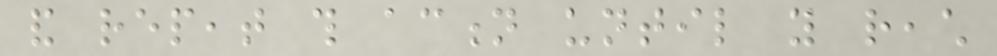and repeat this action until you reach
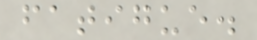fatigue.
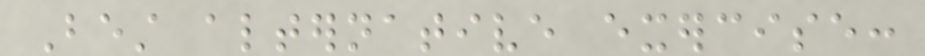Best alternative exercise:
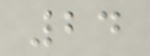24
